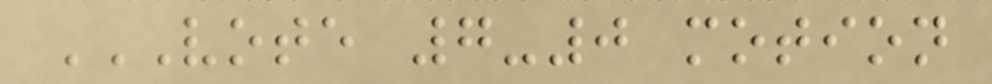VOTE 7-0 MOTION
